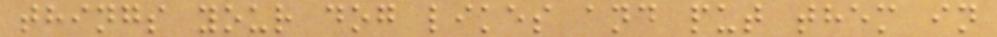things your dog likes and put them in
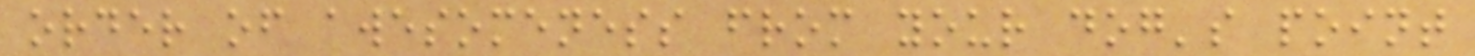order of awesomeness from your dog's point
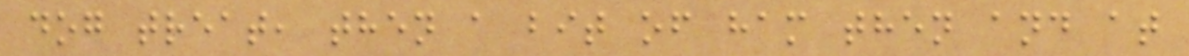dog treat, then a bit of ham then and at
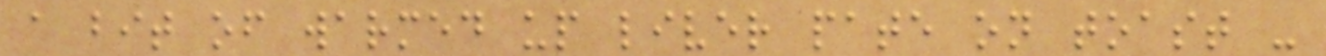a bit of warmed up liver pate on toast -
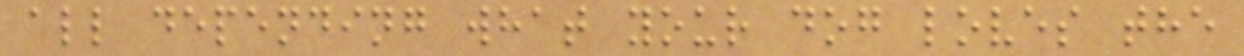all depending what your dog loves the
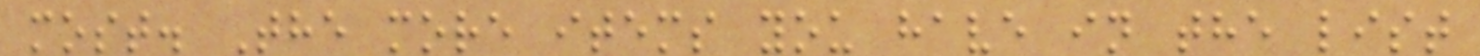most. The more items you have in the list
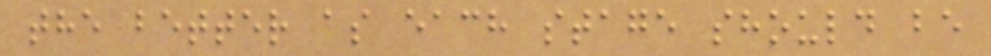the better as each stage should be
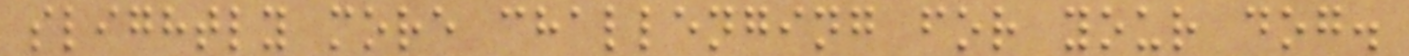slightly more challenging for your dog.
